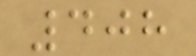408
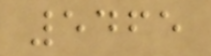5465
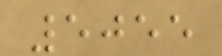5055
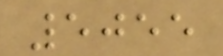5055
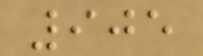905
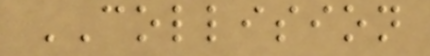COLLISION
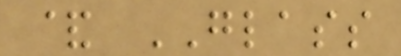& GLASS
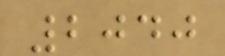2040
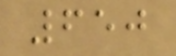650
